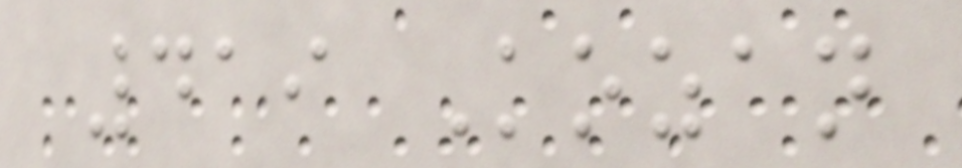419 Kozan
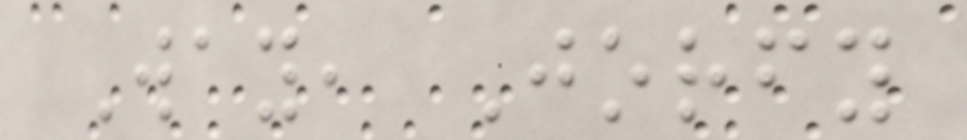Way, Jorfy
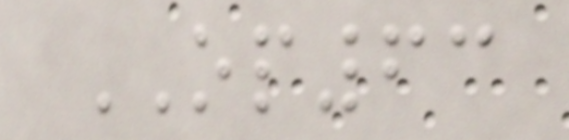OP63
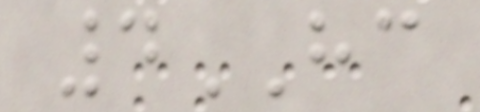4HC
